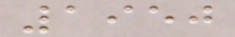1950
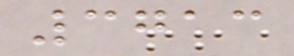3713
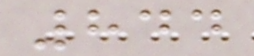844
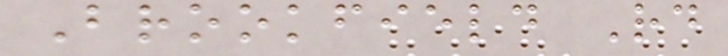Brookfield Rd
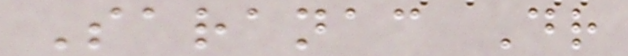Saranac Dr
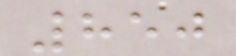850
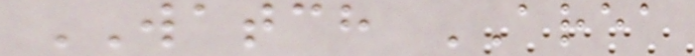WATCH AREA
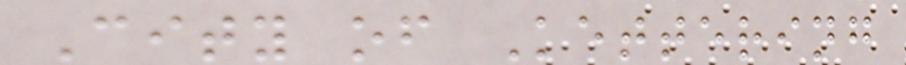City of Kettering
